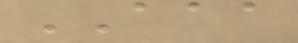AAA
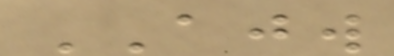AJW
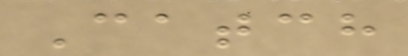Catch
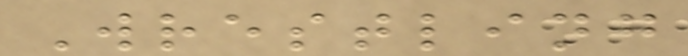Wrestling
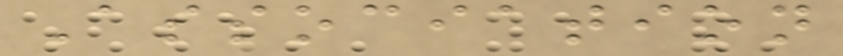Association
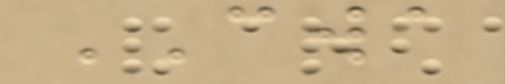CWA
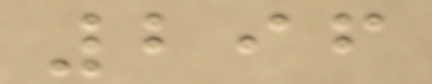296
